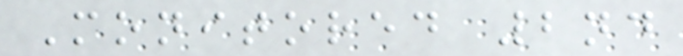Monitored 2nd
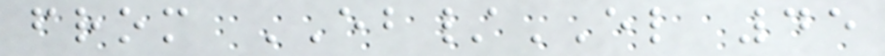from EB/EL 45
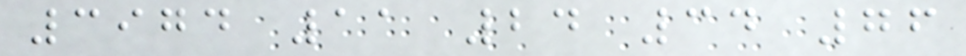3974 11 24 34 76
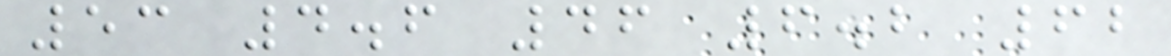53 4.6 46 6.2 62
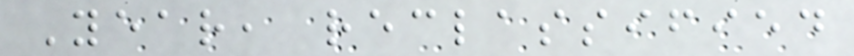Year, reclassified
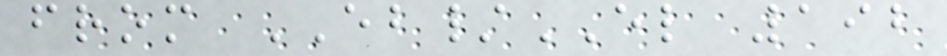from EB/EL 192
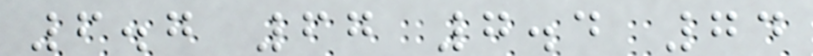6.7 67 7.4 74
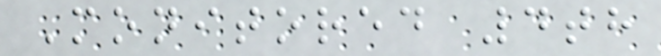Monitored 4th
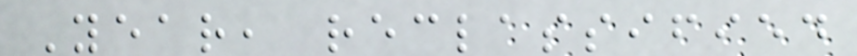Year, reclassified
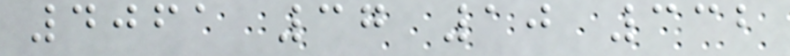4061 37 10 332
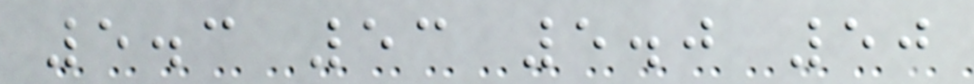5.3 53 5.0 50
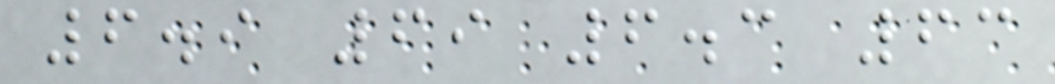6.9 69 6.3 63
